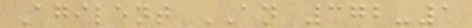Agilent AN 372-1
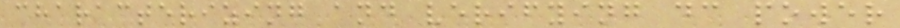characterizing and verifying dc power
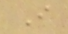I
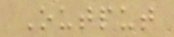Output
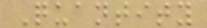Quantity
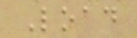Load
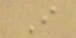I
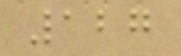127
